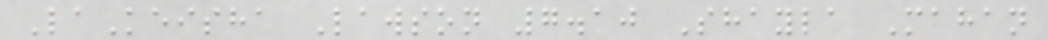LaKeisha Lawson 7.10 Shayla Mahan
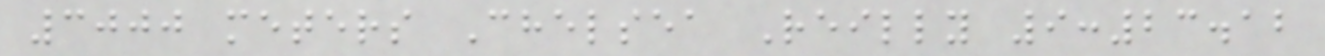3000 meters Chelsea Reilly 9:23.12
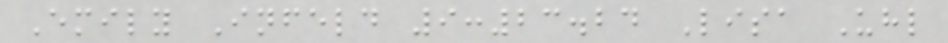Emily Infeld 9:23.24 Lisa Uhl
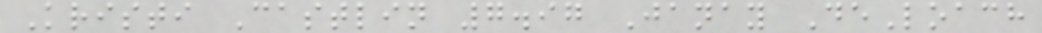Kristi Castlin 7.97 Janay DeLoach
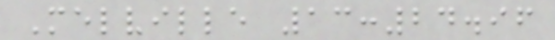Melville 13:24.96
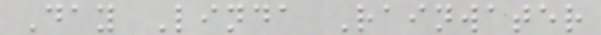Day Linda Rainwater
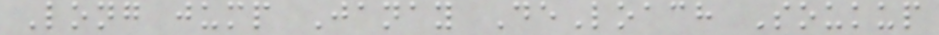Long jump Janay DeLoach Soukup
